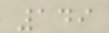149
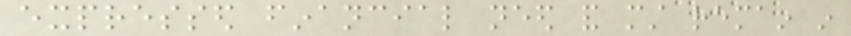expressed financial need and must remain in
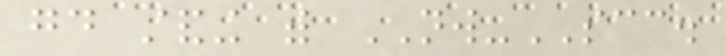good standing with NW-SCC.
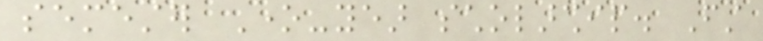semester One-year scholarship. First
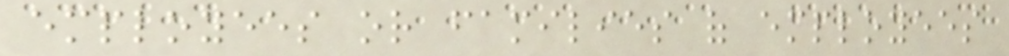employees or families of employees
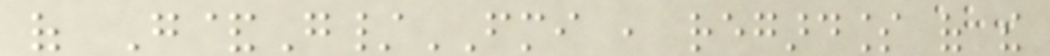of G&G/FMI , regardless of the
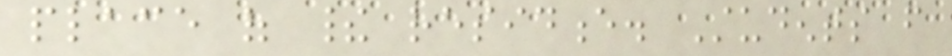place of their residence. Students from
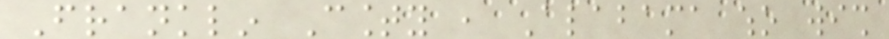Franklin County , Alabama who wish
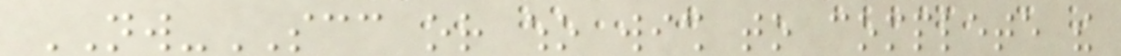NW-SCC or who wish to complete the
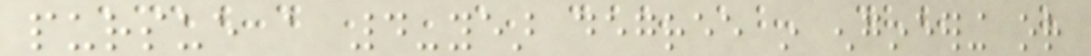pursue a 4-year degree in engineering or
